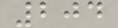204
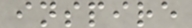inspire
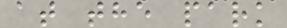at the park
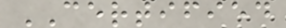CERTIFIED
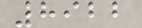8922
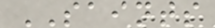SAINTS
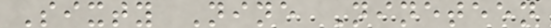Sixty Nine Nineteen
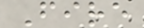Fire
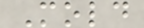Mold
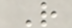R
